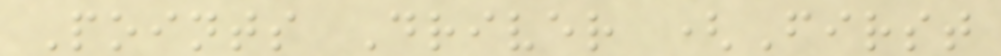Points Driver (First
